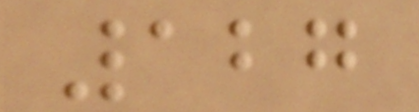127
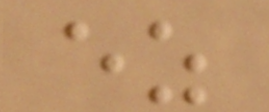ez
